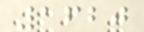1620
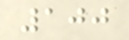100
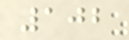102
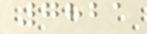7821
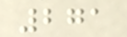271
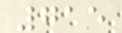715
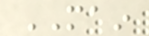MAIN
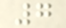7
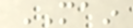MAIN
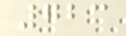723
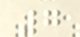7
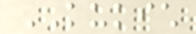KUKICH
